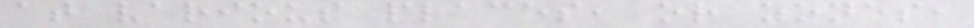at various places, or zones,
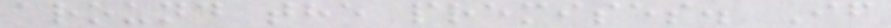around the premises. If
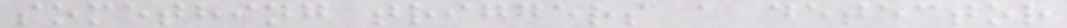something triggers a detector
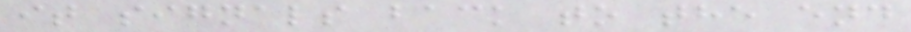it signals back to the end
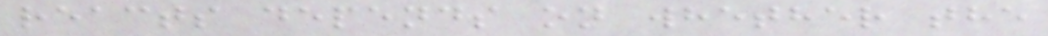reacts depends on whether the
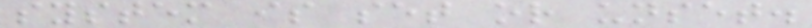system is set or unset.
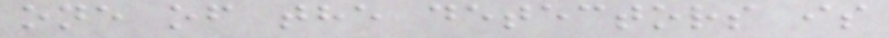one of the detectors is
